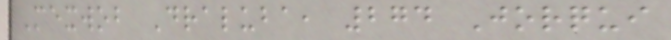Mexwob Draluba, 274 Jorqui
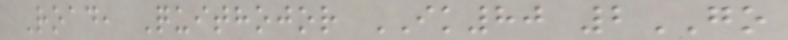Road, Quithojor IK80 2GO
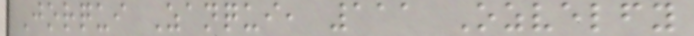Jorqui Zanqui, 111 Ozvelfy
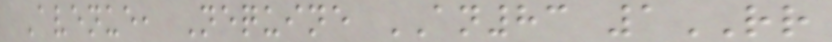Avenue, Nequine AN83 1RR
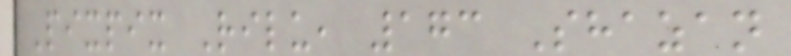Pixpix Rilu, 173 Shazan
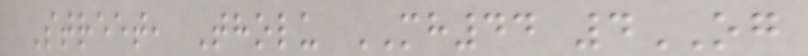Street, Tholu MH44 4OG
